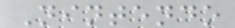Nintendo
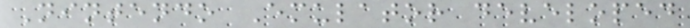Nintendo Emulator developed
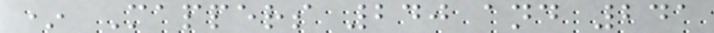* Mappers 240 and 241
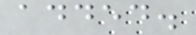added.
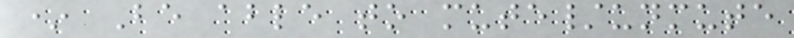* Be able to mute/unmute
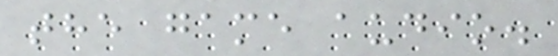the game audio.
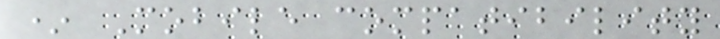* Mobile compatibility
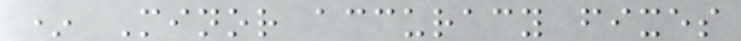* Minor accuracy fixes
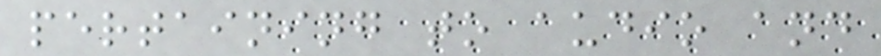pertaining to audio and
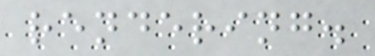rendering.
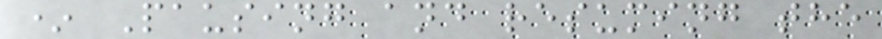* Pausing and resuming the
